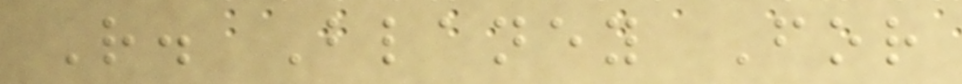R. Blaney For
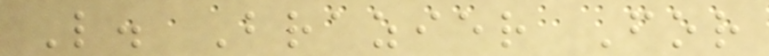L. Brazier For
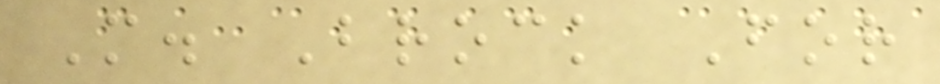M. Brock For
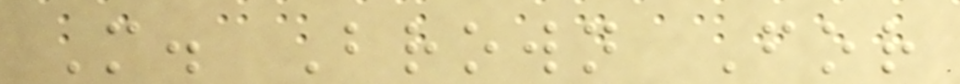M. Brown For
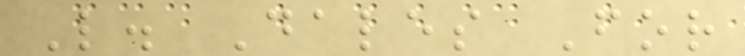L. Dales For
